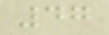47
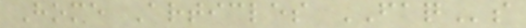Home Articles FAQs
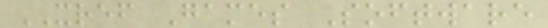XREF Games Software
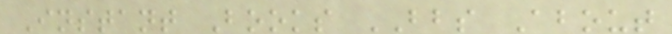Instant Books BBS About
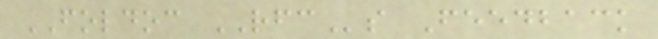FOLDOC RFCs Feedback
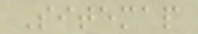Sitemap
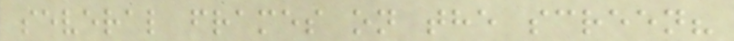several frames on the screen?
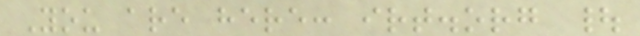You are here: irt.org |
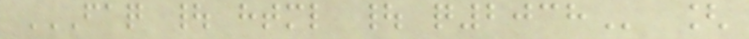FAQ | HTML | Q2038 [
